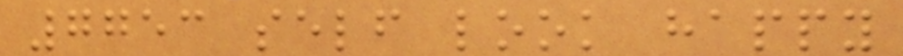7753 self look happy
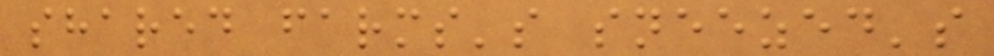shared farms's sneezed's
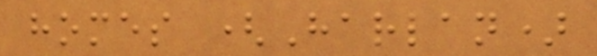homes (Harlan)
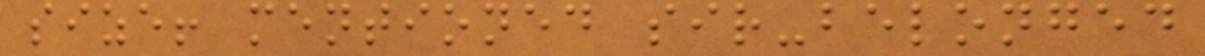size! mentioned sir-belonged
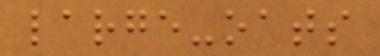large-oats
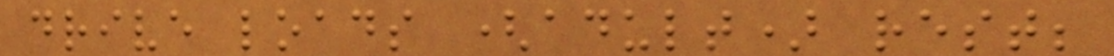drive loads (adult) rest;
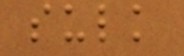sulk
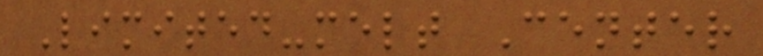Limited-melt Center
